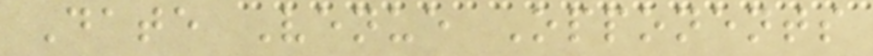Date Venue Opponents
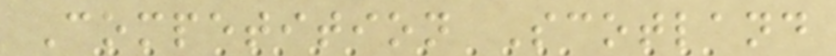Competition Scotland
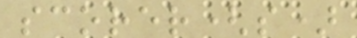scorer(s)
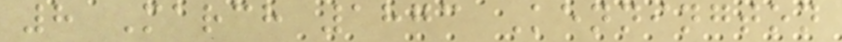8 March 1873 Kennington
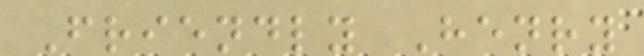Friendly Henry
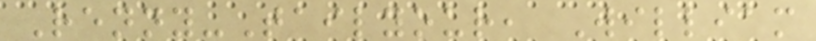Renny-Tailyour, William
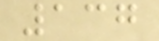137
